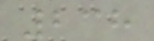238
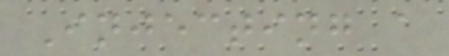Injecting a
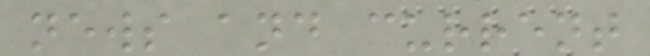news and current
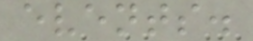events.
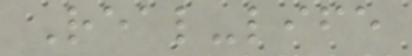Real-life
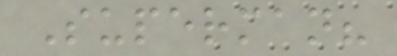Superman?
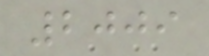2009
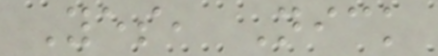Yes, Nick
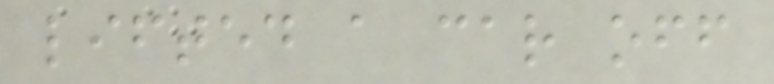lifted a car off
